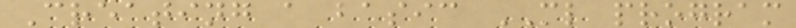Creating a basic ML program
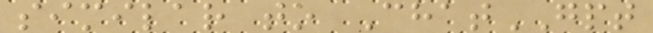similar to ChatGPT
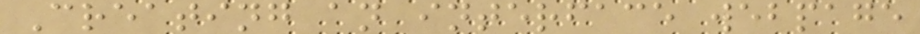Creating an interface webpage
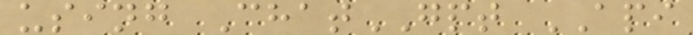using ChatGPT API
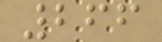266
